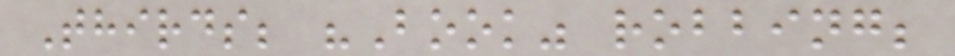Thirds; "Book" robbing;
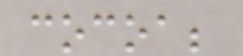cocoa;
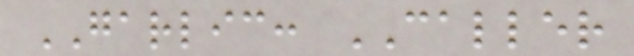GARLIC: CALLER
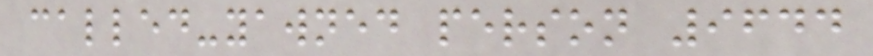called-yawned person 9644
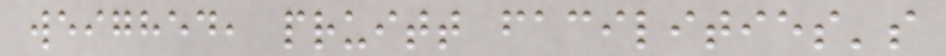weighed, pruitt facilities's
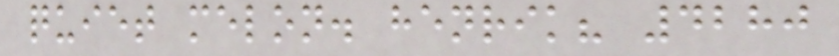quiet melon. henrik? 4280
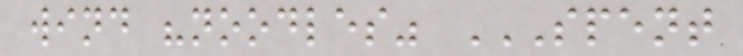wind "noodles" SPENT
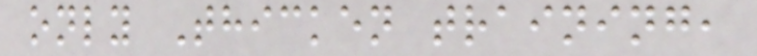only Thicken training,
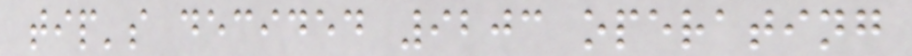tip's decided 9203 operating
